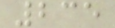235
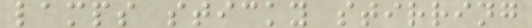lamps sticky stirring
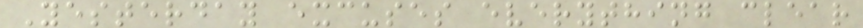Yesterday excuses everything clear
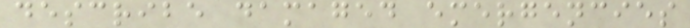describe damaged emergencies
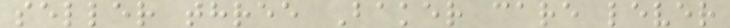seller three Baker care lever
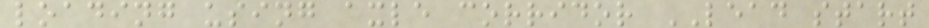loading using axle corridor LEAD start
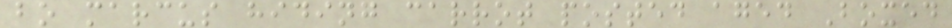bo marcus hiding carrot posted aged Boxed
